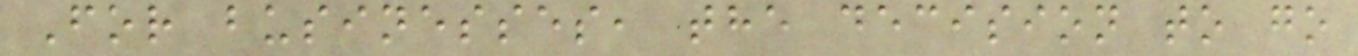For businesses, the decision to go
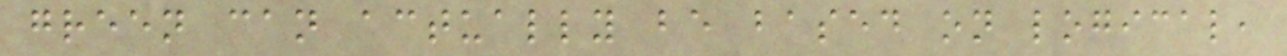green can actually be based on logical,
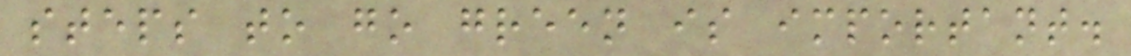steps to go green is important.
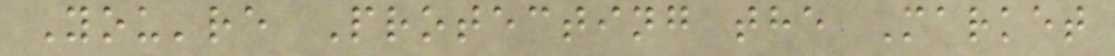You're Protecting the Market
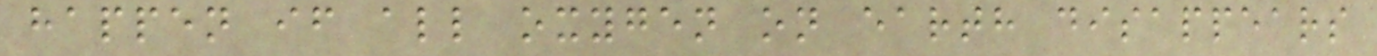happen if all oxygen on earth disappears
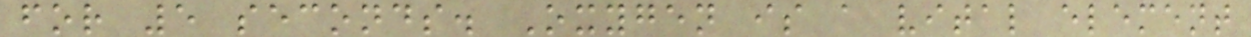for 5 seconds. Oxygen is a vital element
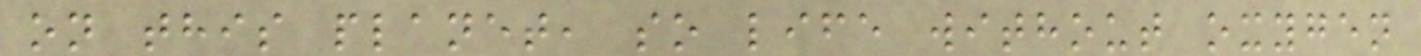on this planet, so life without oxygen
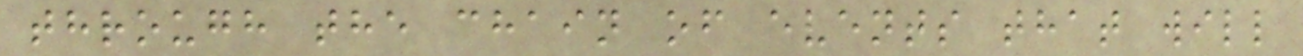through the chain of events that will
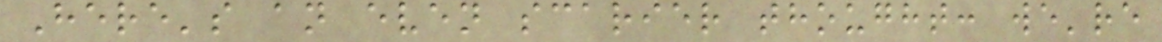Here's an even scarier thought: we're
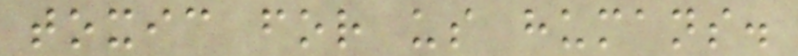toxic for us humans.
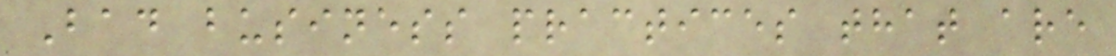Bad business practices that are
